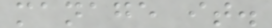manage it.
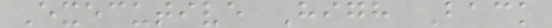Executive High Back
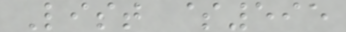List $595
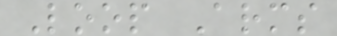Loop Arms
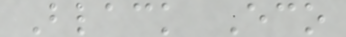Black Eco
